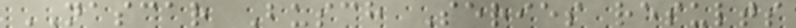NASCAR Busch Series results
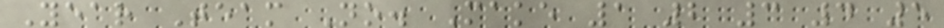Year Team No. Make 1 2 3 4 5
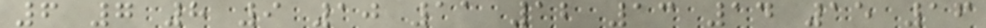6 7 8 9 10 11 12 13 14 15 16
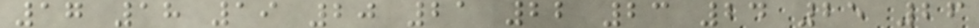17 18 19 20 21 22 23 24 25 26
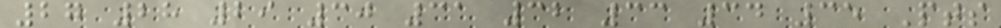27 28 29 30 31 32 33 34 35 Pts
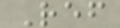Ref
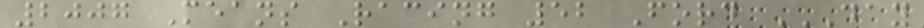2007 Means Racing 52 Ford DAY
